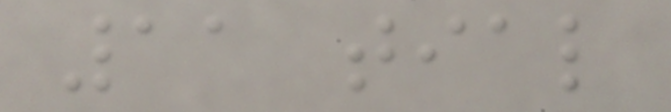11 tial
